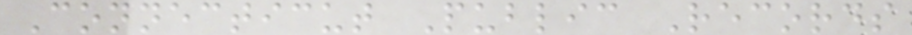Connecticut Public Records
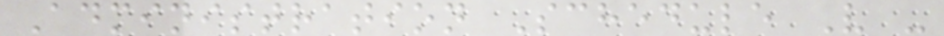Administration Schedule V -
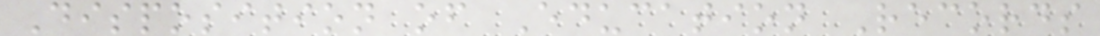Disposition of Education Records
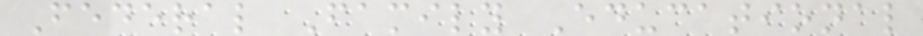Federal Family Educational
